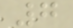7
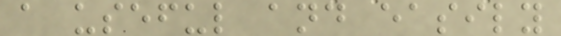a useful and easily
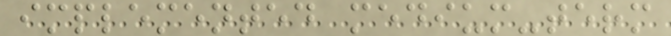implemented medium-term
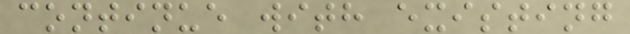continue with existing
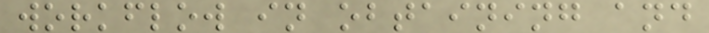workflow in obtaining and
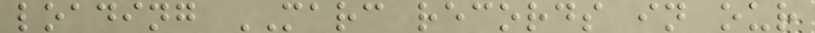loading MARC records in our
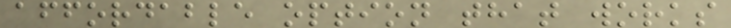affordable option that works
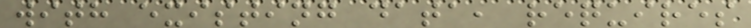with existing data, requires
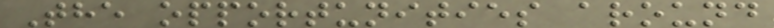The opportunities around
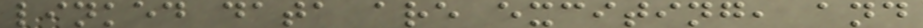linked data are exciting, and
